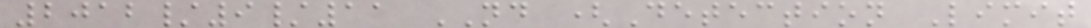2012/9/11 ND (Detection Limit
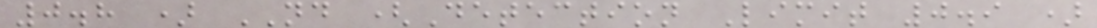0.8 ) ND (Detection Limit 0.9 )
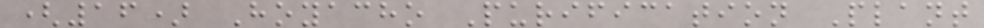(16) Hoyacho Purification Plant
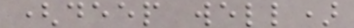(deep well)
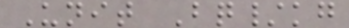Unit Bq/kg
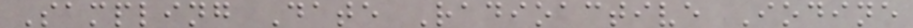Sampling Date Radioactive Iodine
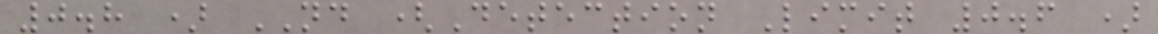0.8 ) ND (Detection Limit 0.6 )
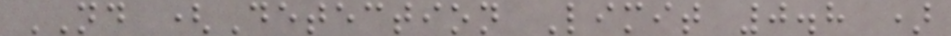ND (Detection Limit 0.8 )
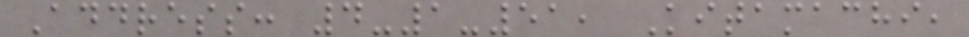Address: 4-1-51, Kitamachi,
